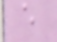e
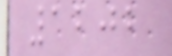1202
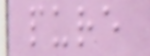pure
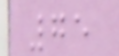75
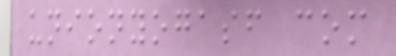unionyogasf com
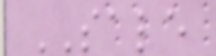SALE
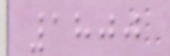1800
